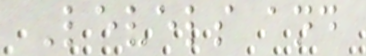Levels and
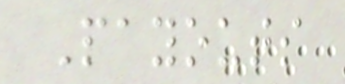Payouts
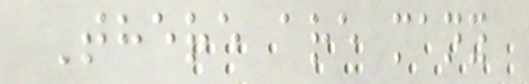There are many
